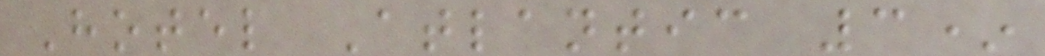Hotel Atlantic 3*
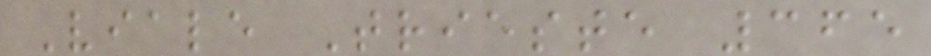Viale Trieste 365
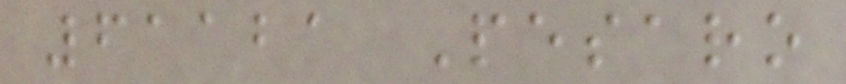61121 Pesaro
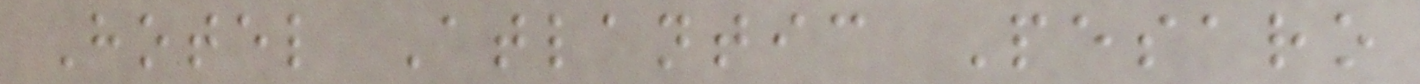Hotel Atlantic Pesaro
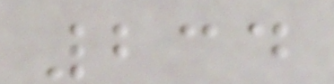234
